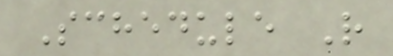Schedule R
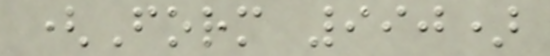(Form 990)
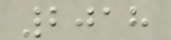2018
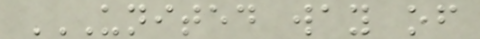UNITED WAY OF
